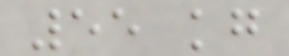55 kg
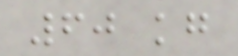60 kg
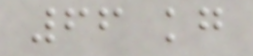66 kg
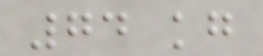74 kg
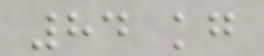84 kg
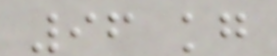96 kg
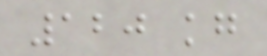120 kg
